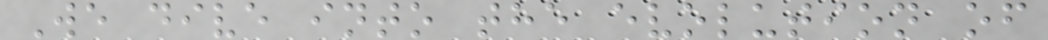We dive into the evolution of
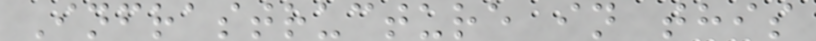Infrastructure in this
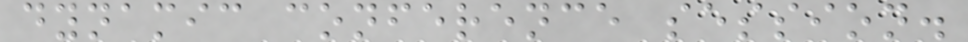dynamic conference session.
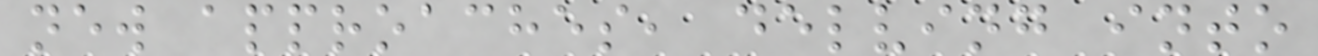new approaches, delving into
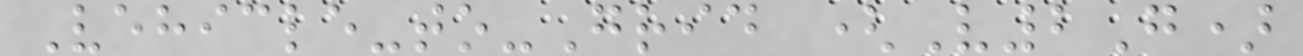Vehicle-to-Grid (V2G)
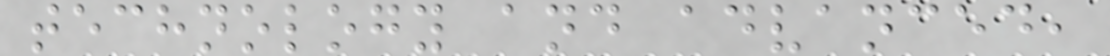technology and advanced,
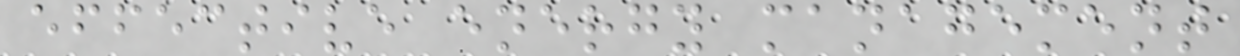effective energy management
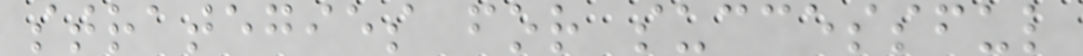strategies for successful
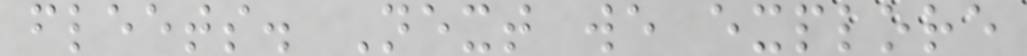fleets. Next we explore
